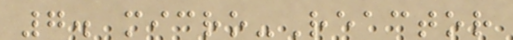7. micro-Reactor
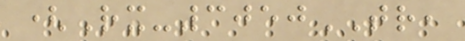(Rx-3050TR,
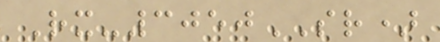Rx-3050SR)
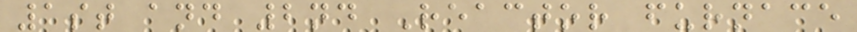1st and 2nd Reactor furnace
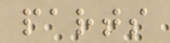parts
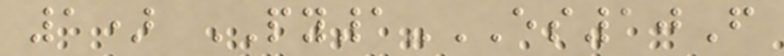1) PY1-ES10F
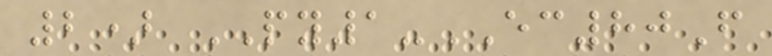2) PY1-EC80F
